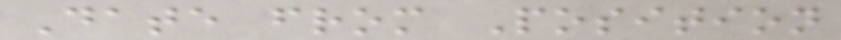Date from Position
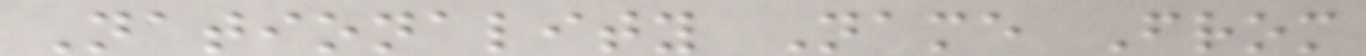Nationality Name From
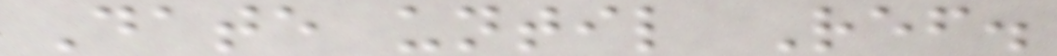Date until Ref.
